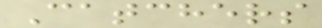Catchers
